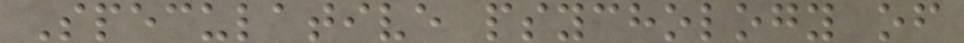Speculative psychology of
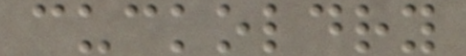cuckoldry
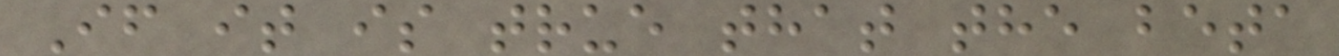If it is true that the beta
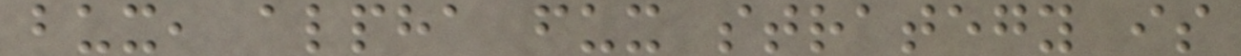bux, alpha fux strategy is
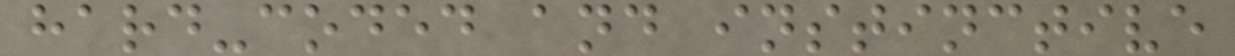hard-coded and instinctive
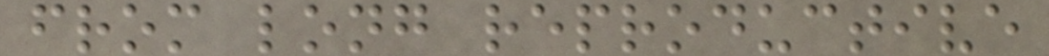from long reproductive
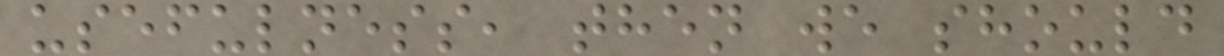usefulness, then we should
